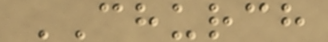CHURCH
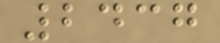2437
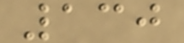130
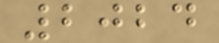2024
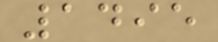1495
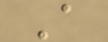A
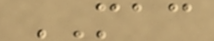MAC
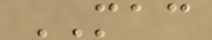MAC
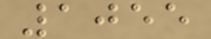1055
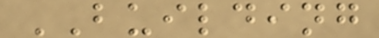BUILDING
